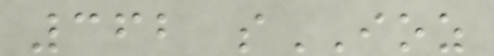362 sIOZ
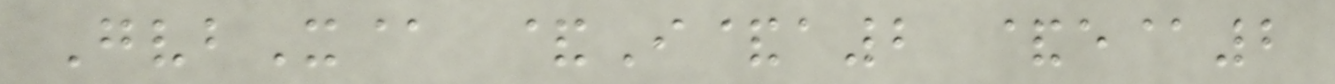GvbX@ &I&a2 &e@2
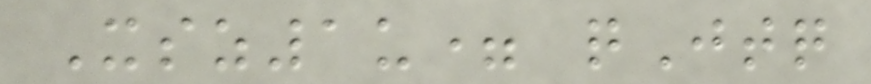Xsz1u= qJtq
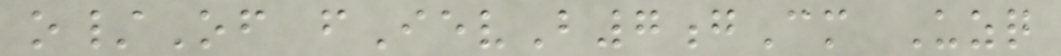o/Of fIevB7gCm Uzq
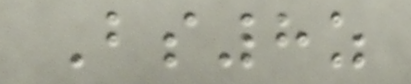Bs8z
